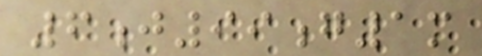6j99g1m
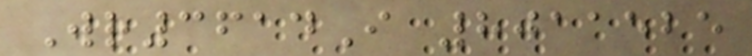Wr3614I 8011525
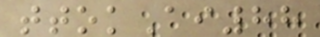ttokAi88
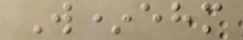W*ehm
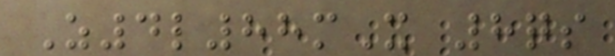Z4l88mX 8qs
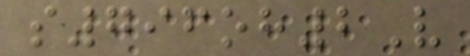s796oh2V
